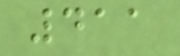411
